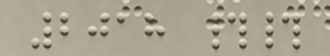2018 ##
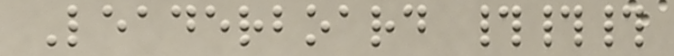Leaderboard ###
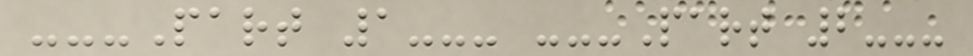---Part 1--- ---Part 2---
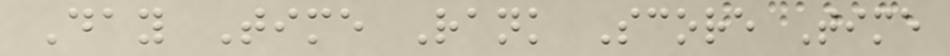Day Time Rank Score Time
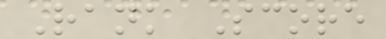Rank Score
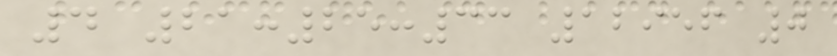4 21:25:33 12956 0
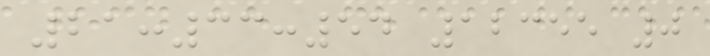21:33:54 12355 0
